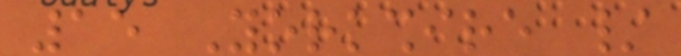15 Yorkshire /
